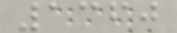1360
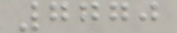7770
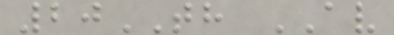20TH AV
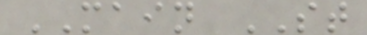MAIN ST
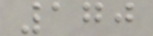170
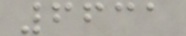6631
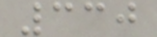330
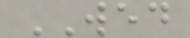WED
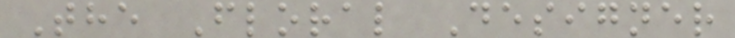The Floral Designer
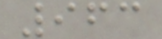963
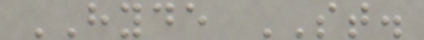HYDE ST.
